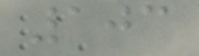103
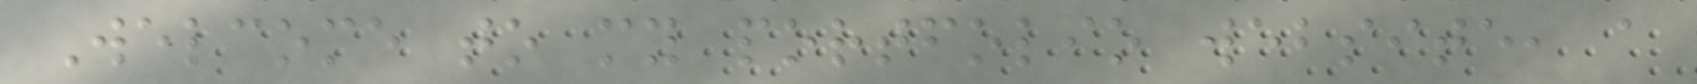Welcome to my portfolio website, a
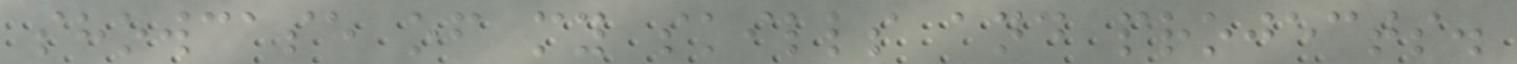showcase of my skills and projects.
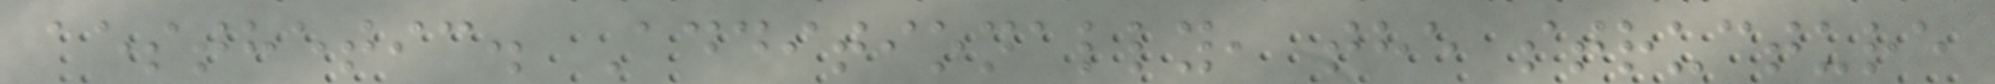aesthetic. Additionally, the structure
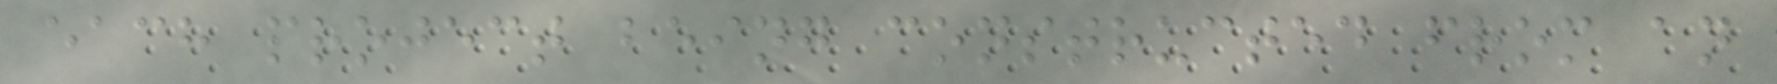each project being constructed from an
